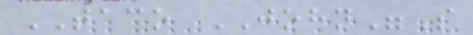TACO JOHN"S
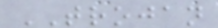TROJAN
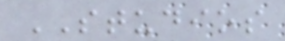STUDIOS
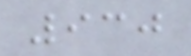930
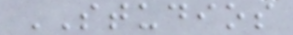STUDIOS
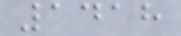1418
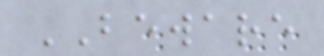BEWARE
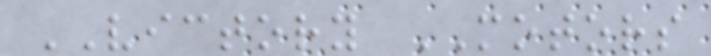VICTORY MOTORS
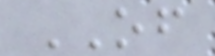OF
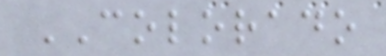COLORADO
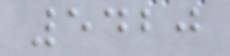5420
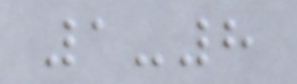1-8
